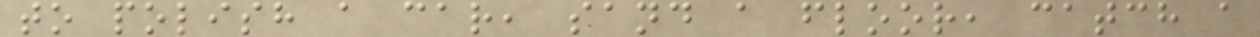to polish a car, sand a floor, catch a
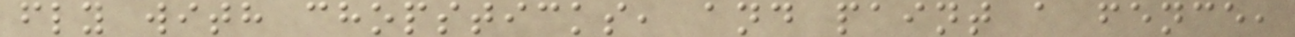fly with chopsticks, and paint a fence,
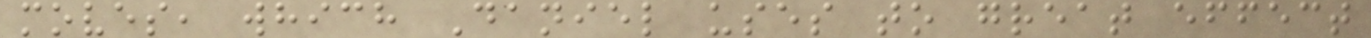moves, which Daniel uses to great effect
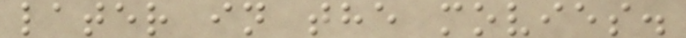later in the movies.
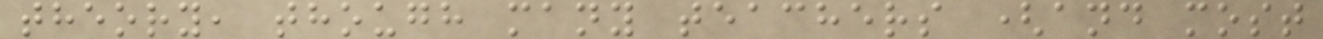theory, though many teachers (and most
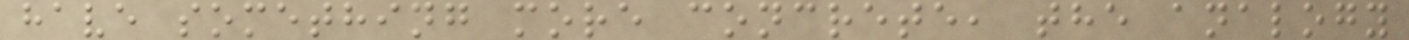have something more concrete, the analogy
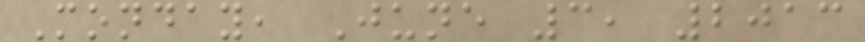Monday, June 3, 2013
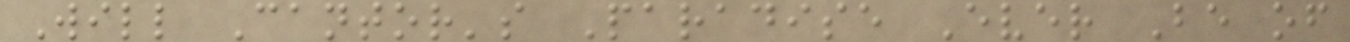Will Cantor's Paradise Ever Be of
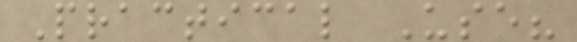Practical Use?
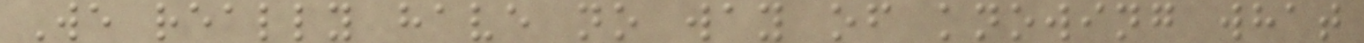We really have no way of knowing what
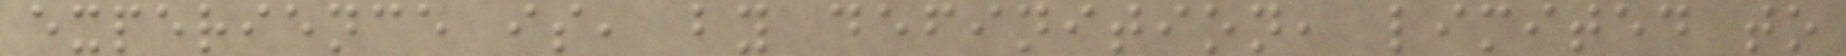experience is, by definition, limited to
